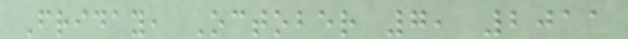Friday, October 7, 2011
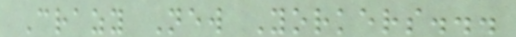Crazy New Yorkers...
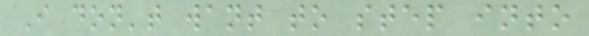I don't want to step into
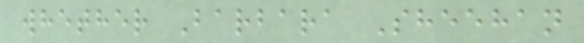whether Barbara Sheehan
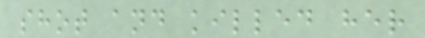shot and killed her
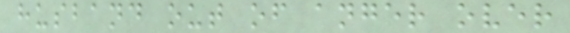husband out of anger over
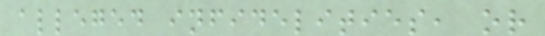alleged infidelities, or
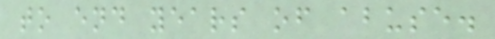to end years of abuse.
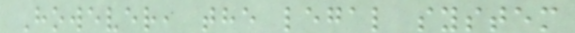However, the legal system
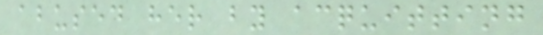abused her by acquitting
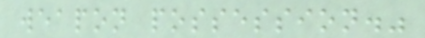weapon possession."
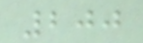200
